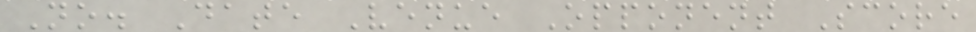No. Date Venue Opponent Score
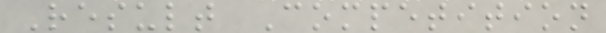Result Competition
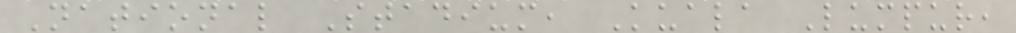National Stadium, Kuala Lumpur,
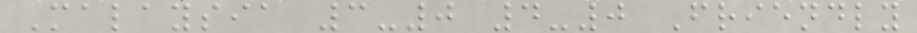Malaysia 3-0 4-0 Friendly
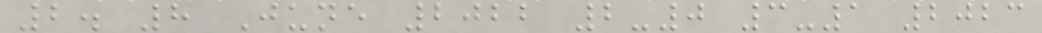2. 8 June 2022 2-0 3-1 2023
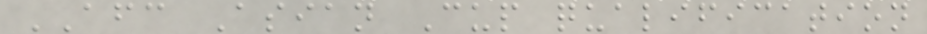AFC Asian Cup qualification
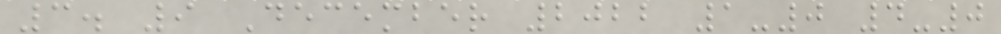3. 9 December 2022 1-0 4-0
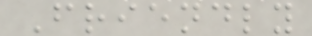Friendly
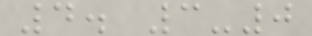4. 3-0
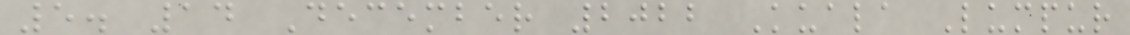5. 14 December 2022 Kuala Lumpur
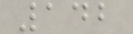142
